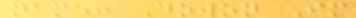name: Dowon Im
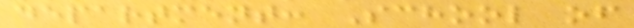department: School of
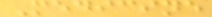Medicine
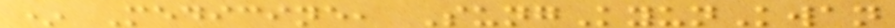* Medicine, SungKyunKwan
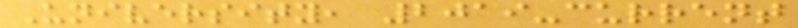University, 2019-current
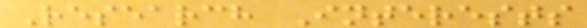Research Interests
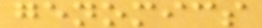genomics
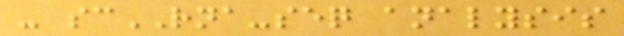- scRNA-seq analysis
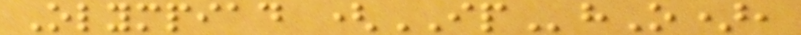Olympiad (IPhO),
